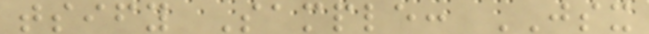tsify Sample: JSX
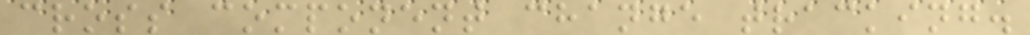cross component change tracking.
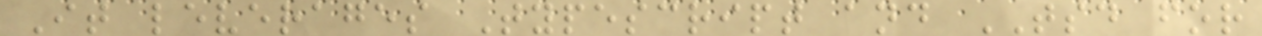It leverages Typescript and TSD for
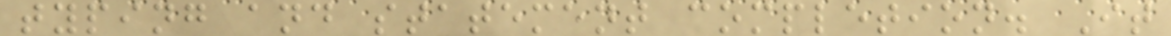typing and statement completion. It
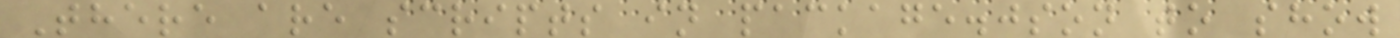There are scripts in package.json to show
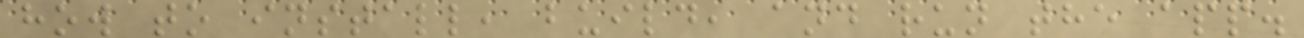how to install, build, and run the app.
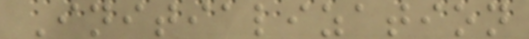Initialization
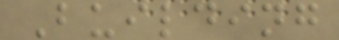Building
